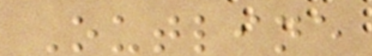Outline
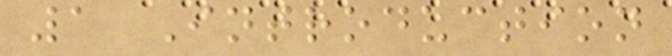1 Introduction
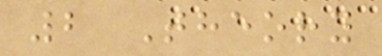2 Theory
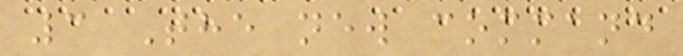3 The new command
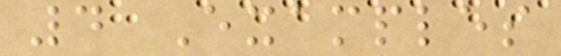4 Examples
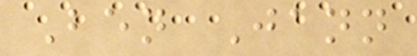Ben Jann
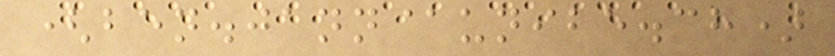(ben.jann@unibe.ch)
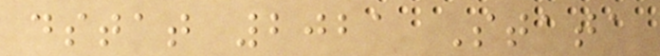dstat 2021 Stata
